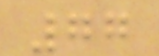77
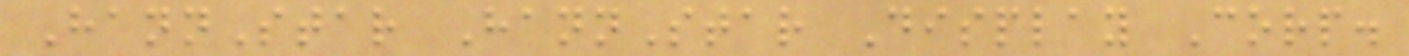HannStar HannStar Display Corp.
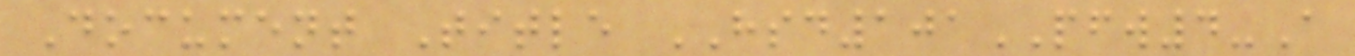Document Title HSD101PFW4-A
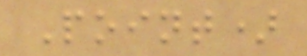Point)
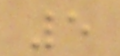5
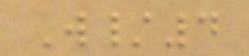W/4
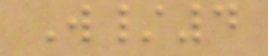W/4
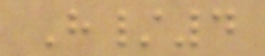H/4
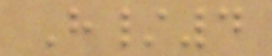H/4
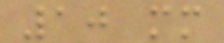10 mm
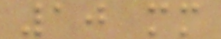10 mm
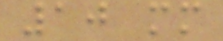10 mm
